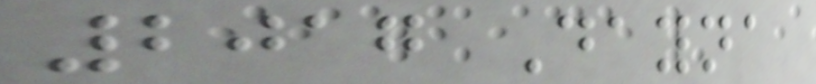2017 Dayna
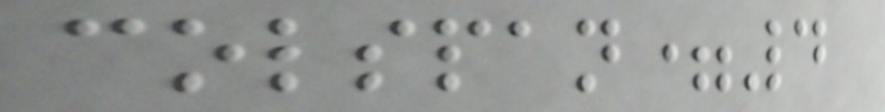colspan=4
